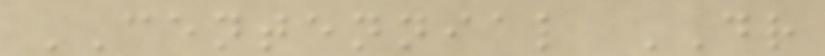CENTENNIAL DR
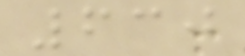630
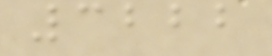3222
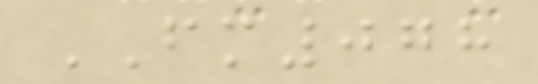FM078
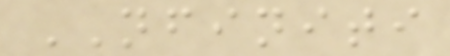NFINITI
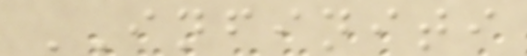INFINITI
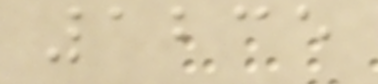1235
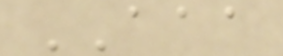AAA
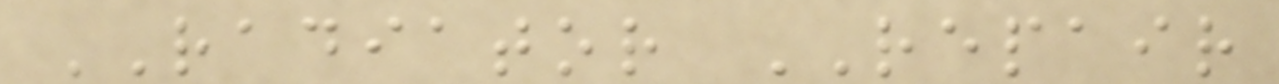RADIATOR REPAIR
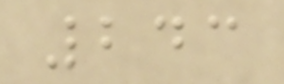243
